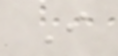I
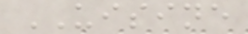UISINE
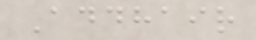Addhair
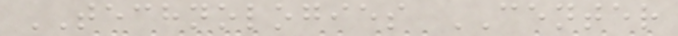TECHNOLOGIES CENTER
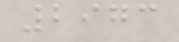2973
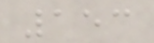153
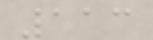113
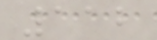112
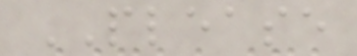PLEASE
